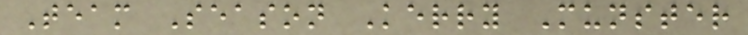Team Season Kerry Munster
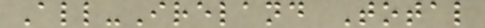All-Ireland Total
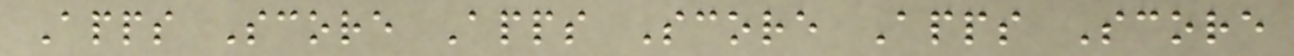Apps Score Apps Score Apps Score
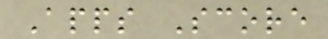Apps Score
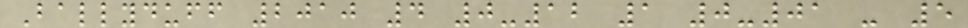Ballyduff 2010 4 0-12 1 0-01 - 5
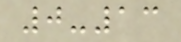0-13
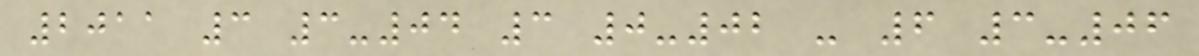2011 3 3-04 3 0-02 - 6 3-06
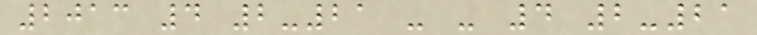2013 4 2-21 - - 4 2-21
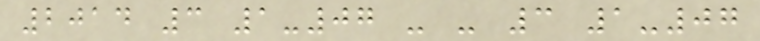2014 3 1-07 - - 3 1-07
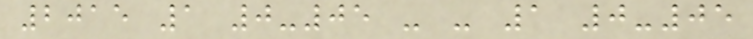2015 1 0-05 - - 1 0-05
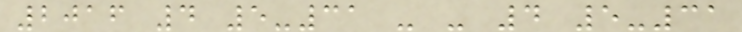2016 4 5-31 - - 4 5-31
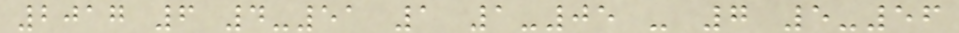2017 6 4-51 1 1-05 - 7 5-56
